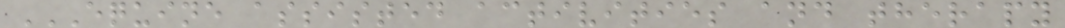EQUINE ASSISTED ACTIVITIES AND THERAPY
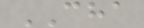CHA
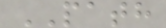PATH
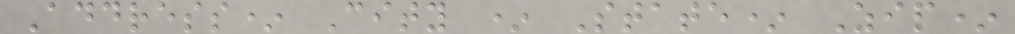Address* City * State* Zip*
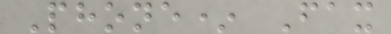Phone* Fax
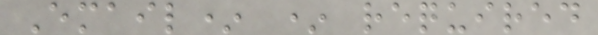Email* * required
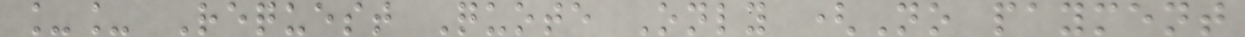__ Request Quote Only (No payment
